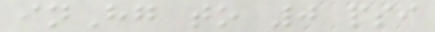inHg to 0 psi
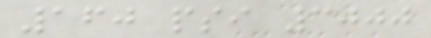160 psi 3000
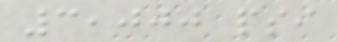3,000 psi
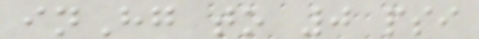inHg to 0 psi
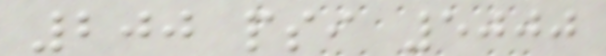200 psi 5000
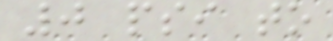0 psi to
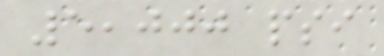5,000 psi
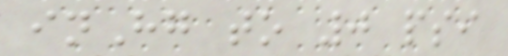inHg to 0 psi
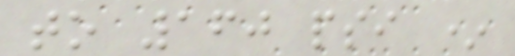to 160 psi *
